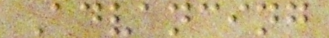Advancing
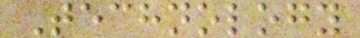Technology
